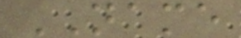NAME
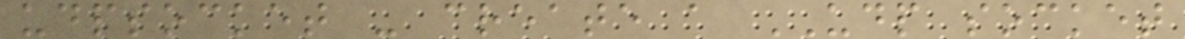udpsocket - create a UDP socket
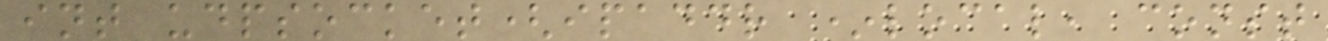int udpsocket(ipaddr *local, const
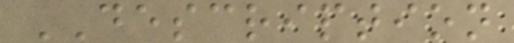DESCRIPTION
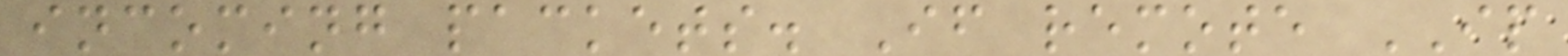incoming packets. If remote IP
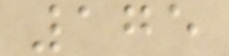175
